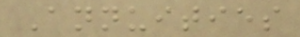Annuities
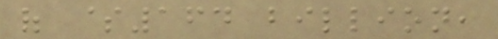of $164 billion,
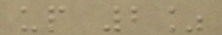up 2%
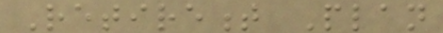Retirement Plan
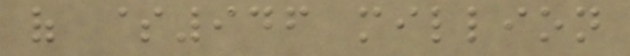of $946 million
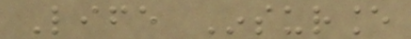Life Insurance
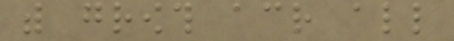with growth across all
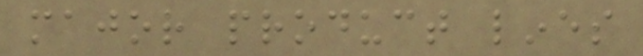major product lines
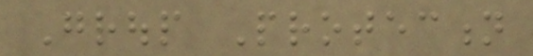Group Protection
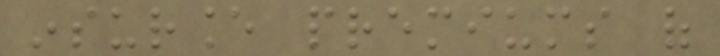insurance premiums of
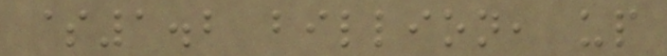$1.2 billion, up
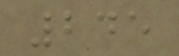245
